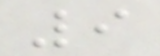9
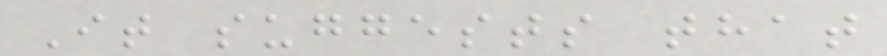It suggests that
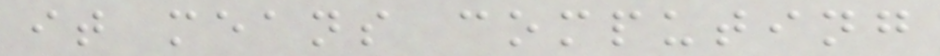it means computing
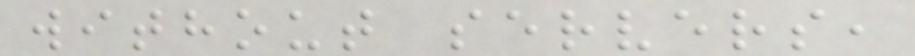without servers,
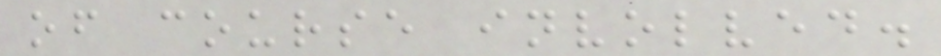of course involved.
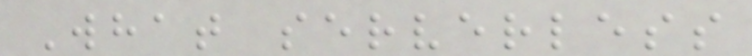What serverless
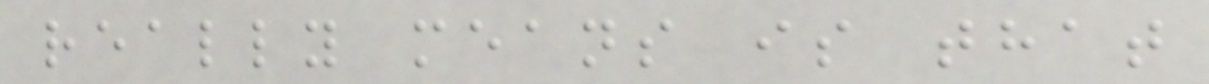really means is that
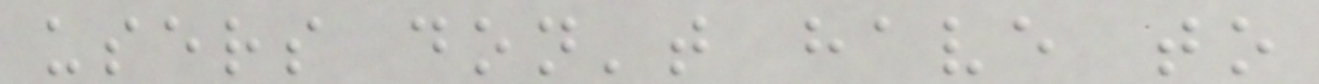users don't have to
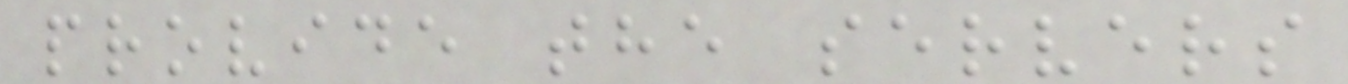provide the servers
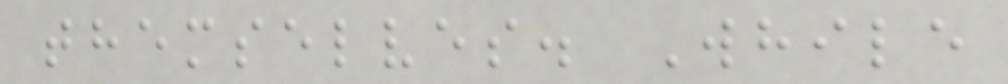themselves. While
